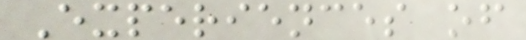Experiences of
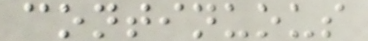continuous
